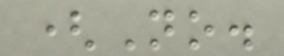(No.
